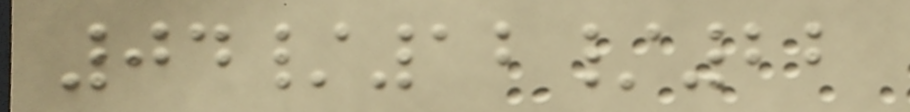04/12/22
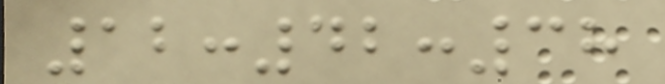12:42:38
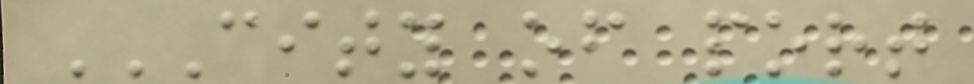CITY OF PORT
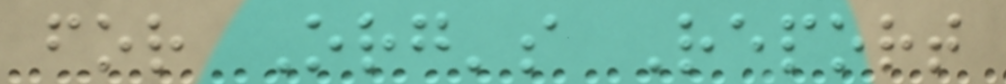for Org's Report
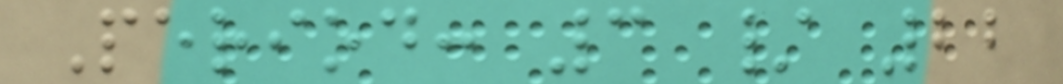Period: 3 / 22
